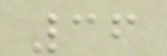36
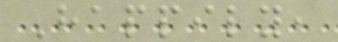Happily,
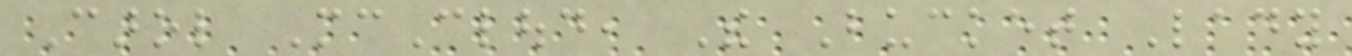Carol McCloud, The Bucket Lady
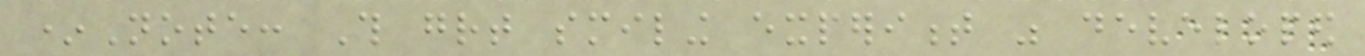*Note: This great smiling experiment was developed
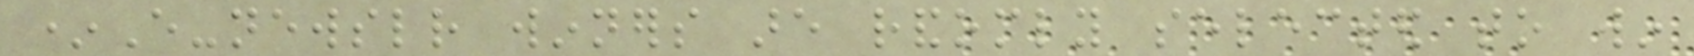*E-newsletter winners are randomly selected to win
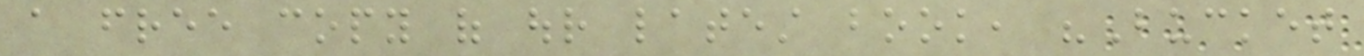a free copy of our latest book, "Bucket
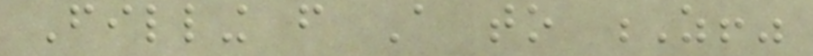Filling from A to Z!"
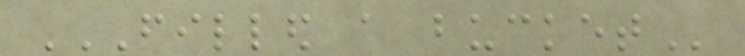FILLED A BUCKET
